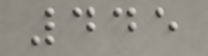445
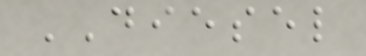DIESEL
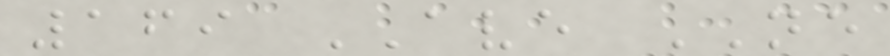169 AVE NE
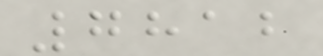7812
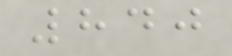840
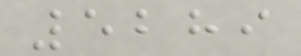5289
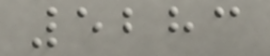5283
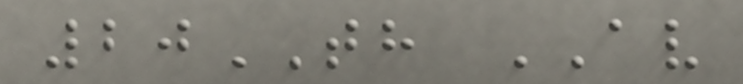20TH AV
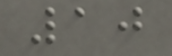10
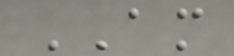AM
